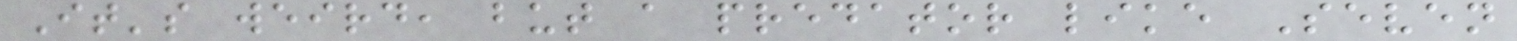It's weird, but a predator like Seven
